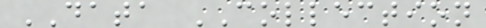DATA COLLECTION
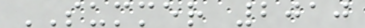SUMMER 2010
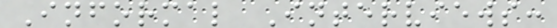Informal Interviews:
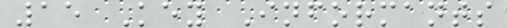15 Key Informants
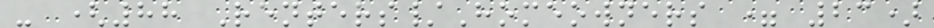- (88 Renters/Homeowners = 23)
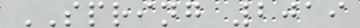SPRING 2019
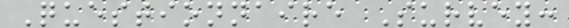Questionnaire Survey:
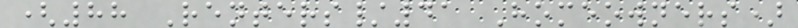(88 Renters/41 Homeowners)
